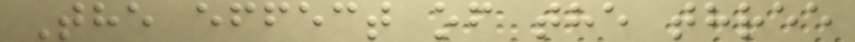The effect of the three
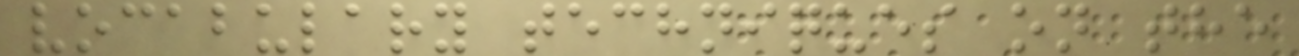vocabulary techniques on the
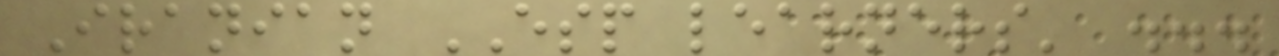Iranian ESP learners' ...
